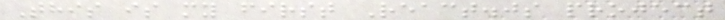This is my first React.js project
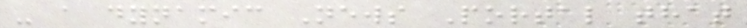- a dynamic News Portal that
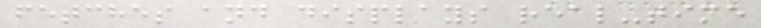fetches and displays real-time
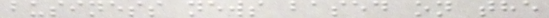business news based on the
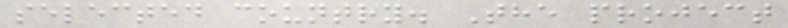selected country. The project
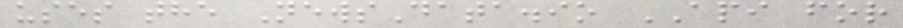uses the NewsData.io API for
